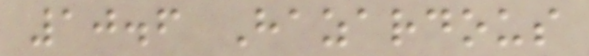10.6 Hazardous
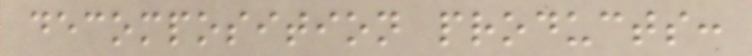decomposition products:
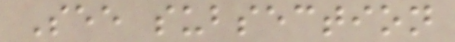See subsection
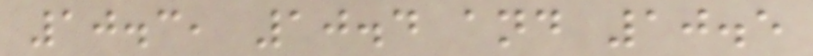10.3, 10.4 and 10.5
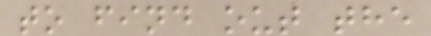to find out the
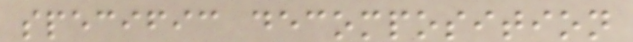specific decomposition
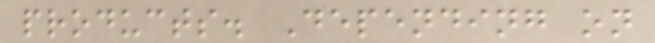products. Depending on
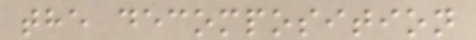the decomposition
